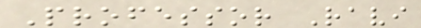Professor Ravi
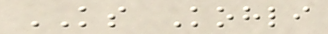KS Kohli
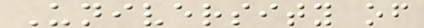University of
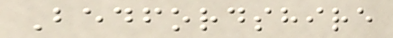Bedfordshire
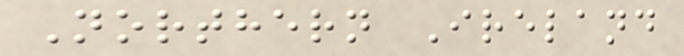Northern Ireland
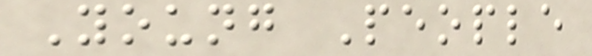Young People
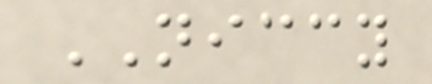NICCY
